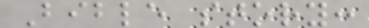Bible story:
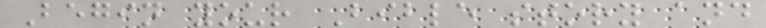Begin your Bible story and
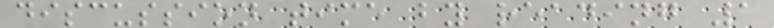discussion time by reading 1
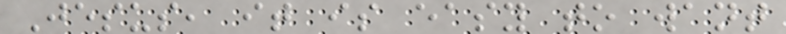Jesus, it is easy to want
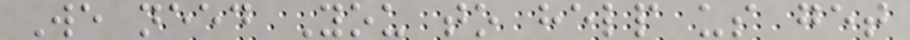We need You to help us get
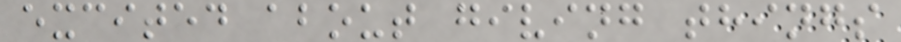excited about giving things
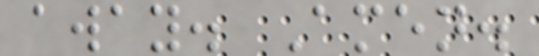away. Amen.
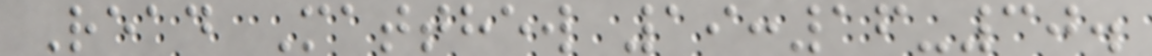Read Matthew 19:16-30.
